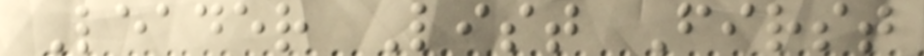Leader List First
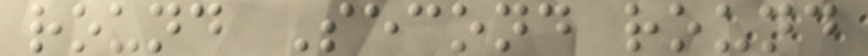round Second round
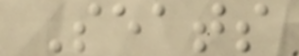Seats
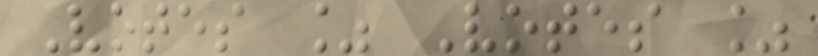Votes % Votes %
